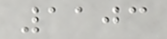1103
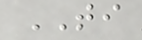TI
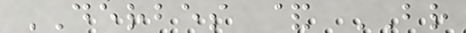DERBES & BR
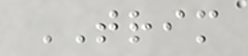TRIM
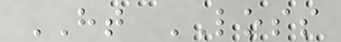HT LOSS
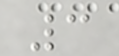3
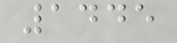1445
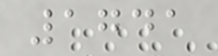1741
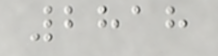2818
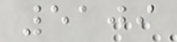5109
